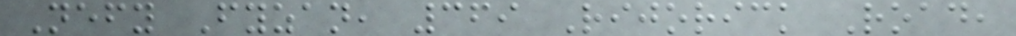Nefy Fyzan, 369 Rijorick Road,
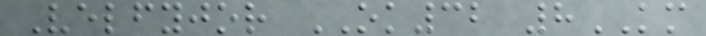Velfyjor OK32 8KM
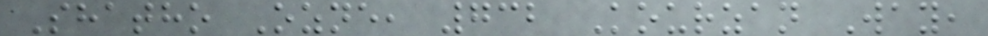Shatho Ozne, 732 Kourzan Way,
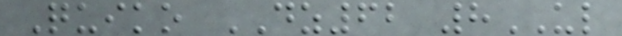Quiko DZ62 8UL
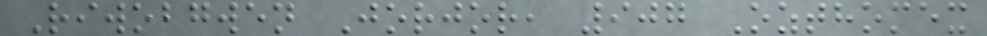Riwobgwen Jorjor, 907 Ozthomex
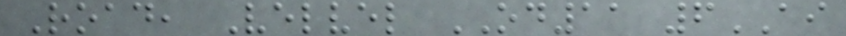Road, Velvel OD11 6AI
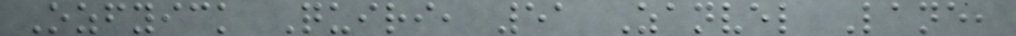Ozfyick Quiri, 51 Zanvel Lane,
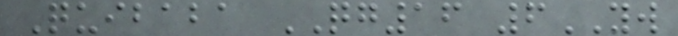Quibaba QG16 6YW
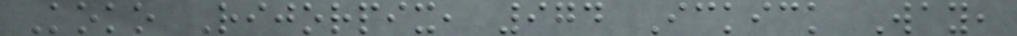Koko Rijorpix, 974 Ickick Way,
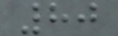80
